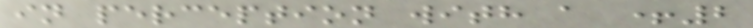in perception with a +2
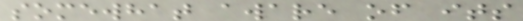somewhat aware of its
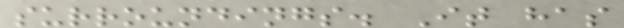surroundings. It has
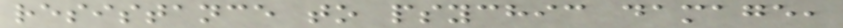resistance to psychic damage,
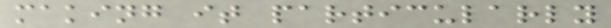making it particularly
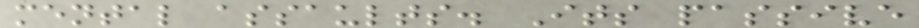mental assaults. Its passive
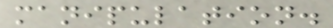manipulation.
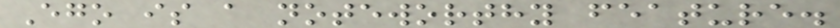Ego is a noteworthy feature.
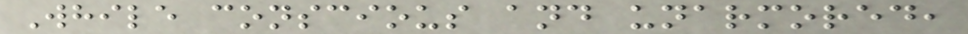While conscious and unarmored,
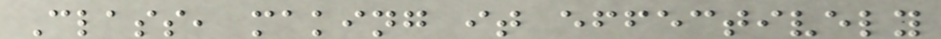Class, making it effectively
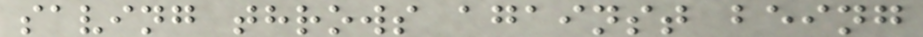saving throws against being
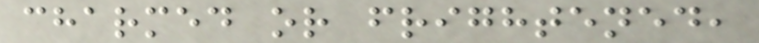charmed or frightened,
